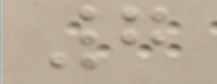7
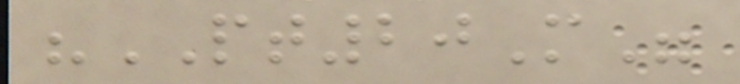"PT20M"
